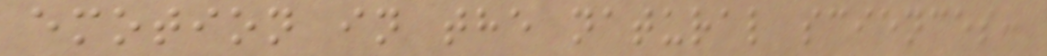emotion in the natural sciences:
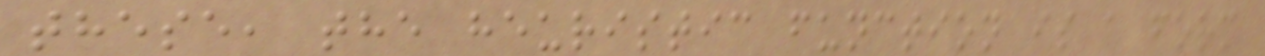these, the heuristic function is a form
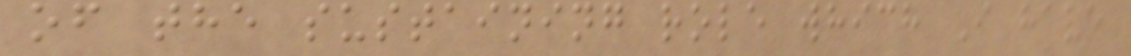of the sustaining role which I have
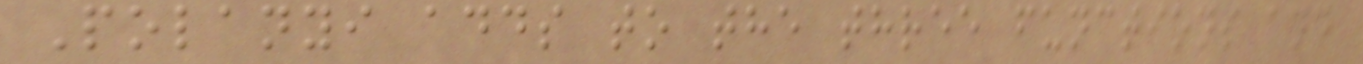Polanyi adds to the three functions and
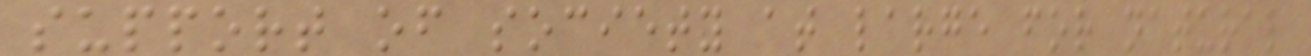support of society at large for natural
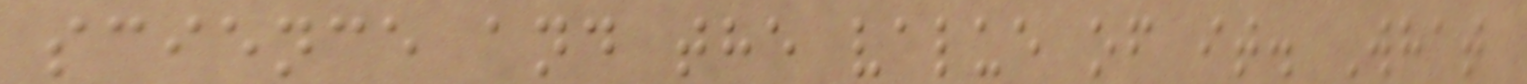science and the value of it. What
